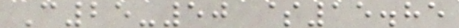C25-50 $15.85
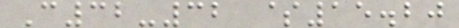C32-32 $15.20
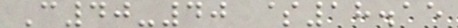C40-40 $18.15
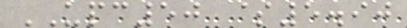UPC50 $5.90
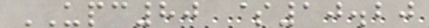UPC80 $10.20
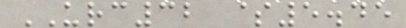URC32 $5.45
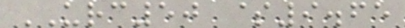URC50 $9.65
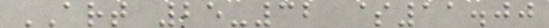ART 25-32 $11.00
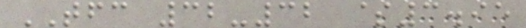TFC 32-32 $3.95
